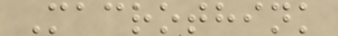Macrothink
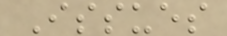Issues
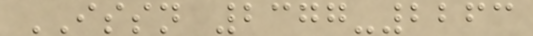ISSN 2377-2263
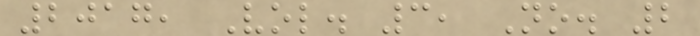2017, Vol. 3, No. 2
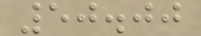50.00
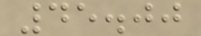45.00
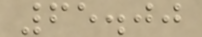65.00
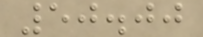50.00
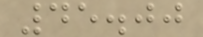45.00
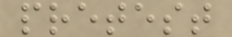pretest
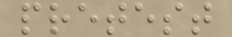pretest
